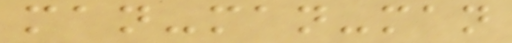man-man-man
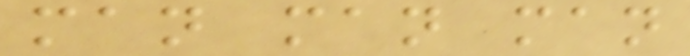man man man
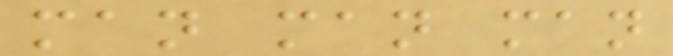man man man
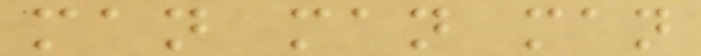man man man
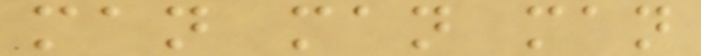man man man
